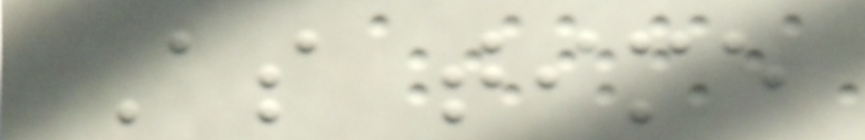As time
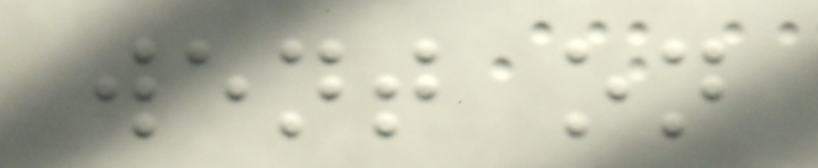went on
